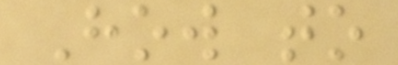How to
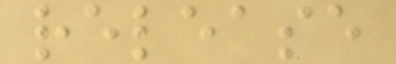release
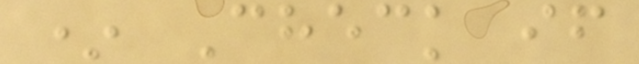* Check if
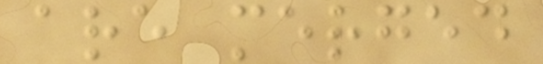are merged
